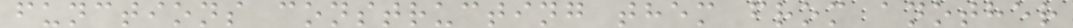functions constructing them from another
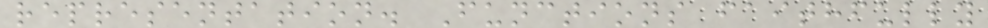representation. Functions faithfully
